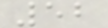52
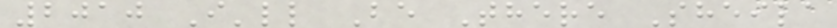2010 I'll Be There Sheila
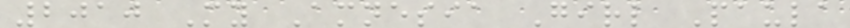2010 My Amnesia Girl Paula
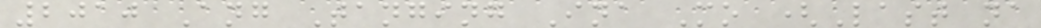2010 Ang Tanging Ina Mo (Last na
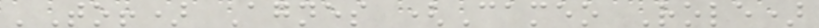'To!) Agnes (Cameo Role)
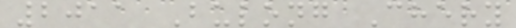2011 Bulong Chery
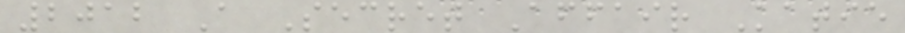2012 A Secret Affair Katie
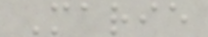Marie
